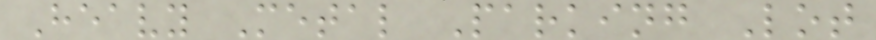Heavy Metal Parking Lot
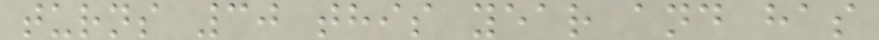turns 30 this year and has
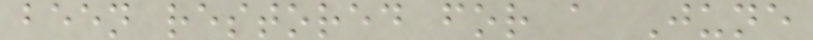been restored for a June
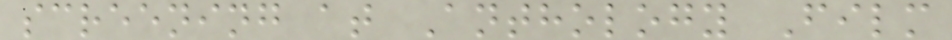screening at Anthology Film
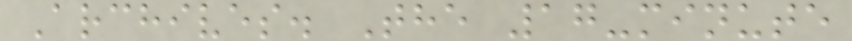Archives. The 17-minute
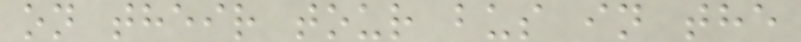on their tour bus in the
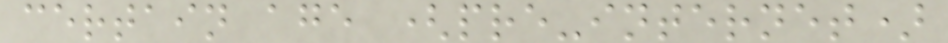certain age (pre-internet)
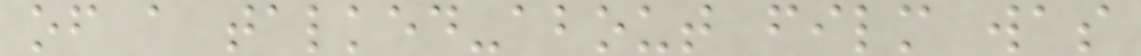of a talked-about film was
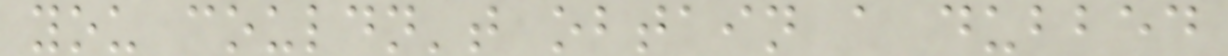you couldn't obtain a dubbed
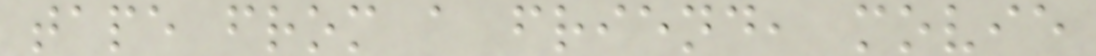tape from a friend, movie
